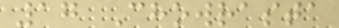17 Chowrasta
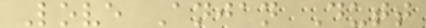Love Anjan Dutt
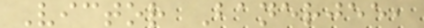Victor Banerjee,
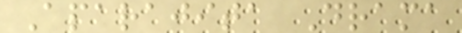Aparajita Drama
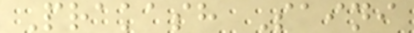Prakash Saini
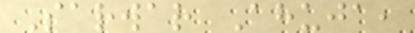Sarwar Ahuja,
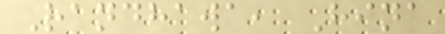Randhawa, Hina
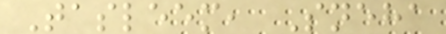Tasleem, Sneha
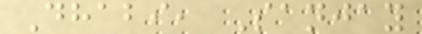Dhabi, Sanjay
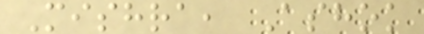Mishra, Ashok
